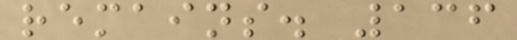remains. 136
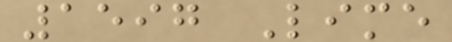1597 Lime
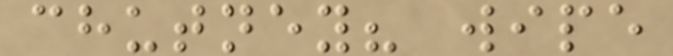chutney? wipe
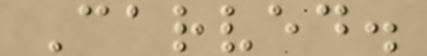Carved.
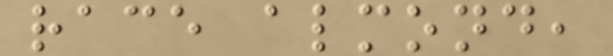race almond,
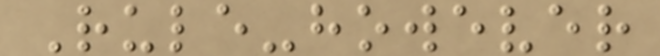Rule-however
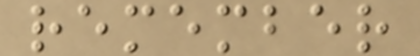remember
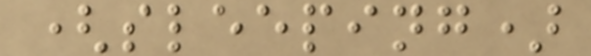(sleeping)
